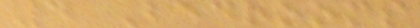4 Bedrooms
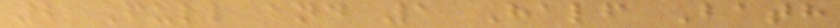2 Full and 1 Half Bath
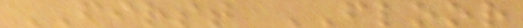FIRST FLOOR
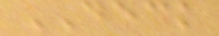DECK
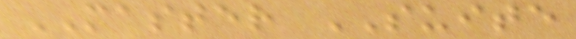MASTER SUITE
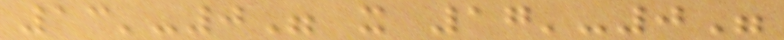13'-0" x 17'-0"
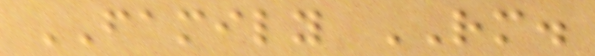FAMILY RM.
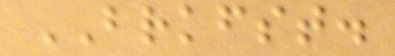BRKFST.
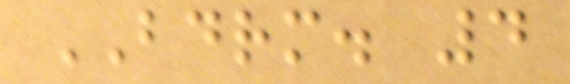BDRM. 4
